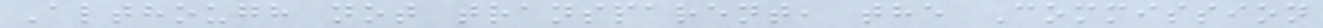Although not transparent, the Commission
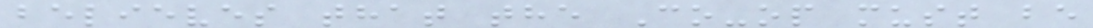believes that the Co-op must be
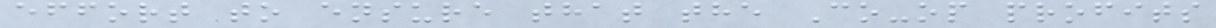effort to ensure that the Co-op profits
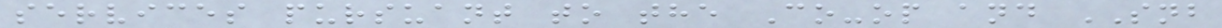services pursuant to the Co-op and SNB
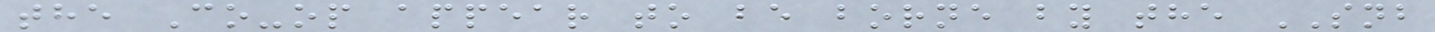the Co-op appear to be borne by the SNB
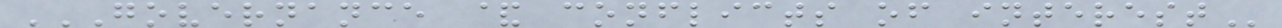GOVERNANCE & CONFLICTS OF INTEREST
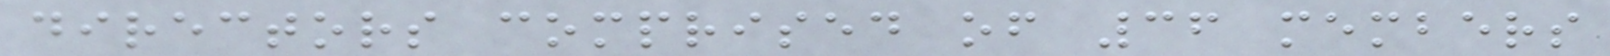directors comprised of 36 members
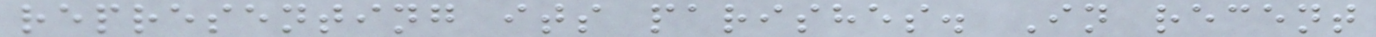representing its parishes. In recent
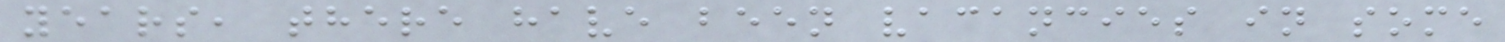years, there have been vacancies in some
